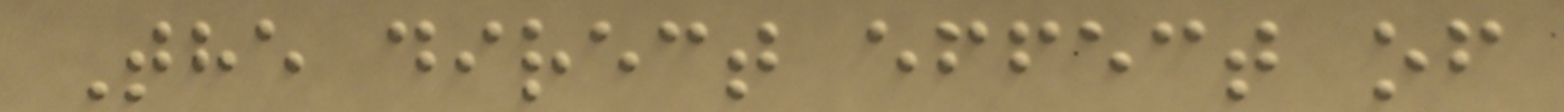The direct effect of
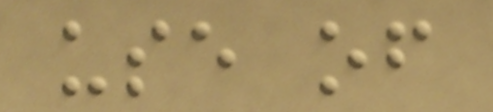use of
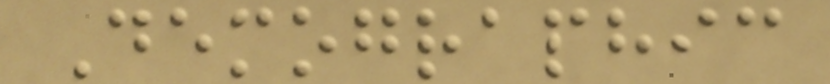Demographic
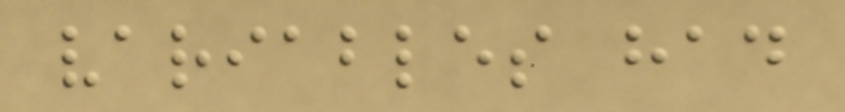variables had
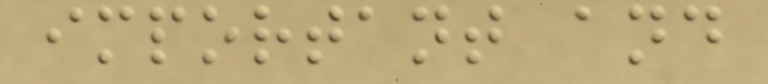important and
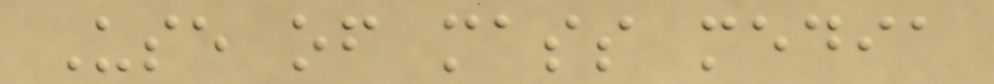Use of mass media
